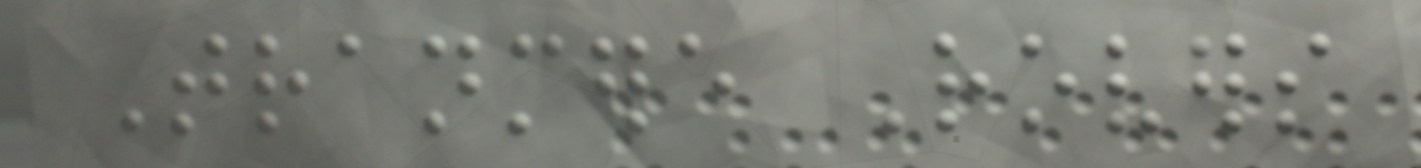Tranmere Rovers
